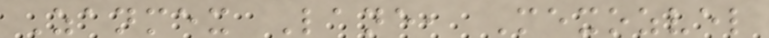Zanmex Lane, Mexozvel
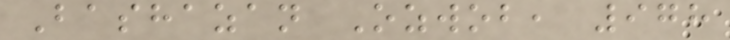Bashazan Ozwob, 978
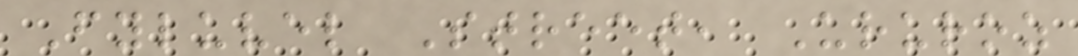Fyluvel Street, Ururoz
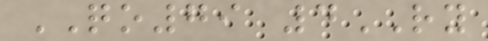QO79 4RY
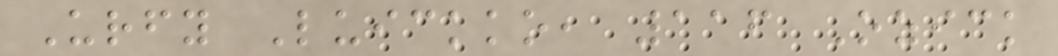Urfy Luickko, 116 Ozick
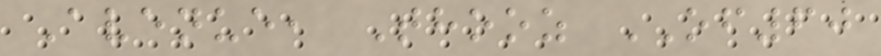Avenue, Thooz OF60
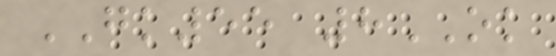GK55 8OK
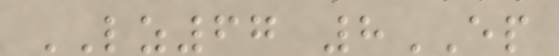LZ67 8EP
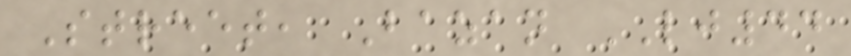Street, Bazan LJ44
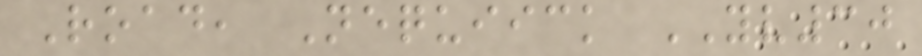Road, Nequiick YV30
